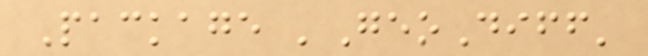Package 'GeoDiff'
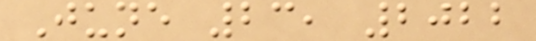June 23, 2022
